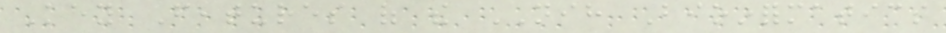Key Features of the NIH Bioinformatics
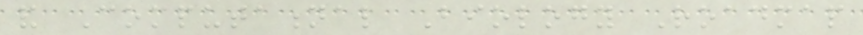and Computational Biology Roadmap
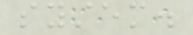system.
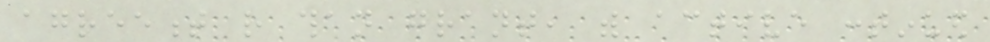agreement rather than grant, with active continued
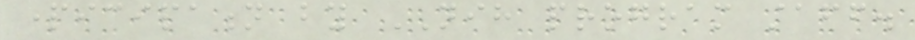participation by NIH program staff.
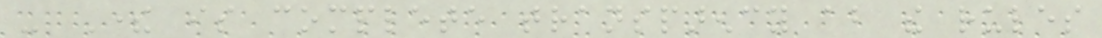- There is complete transparency about the rules
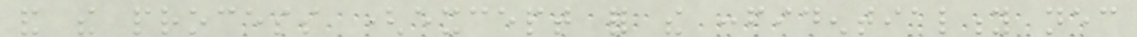and the process (except for the confidentiality necessary
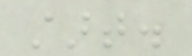start.
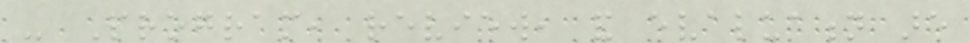- Program, review, and evaluation are
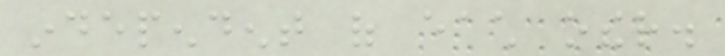independent of each other.
